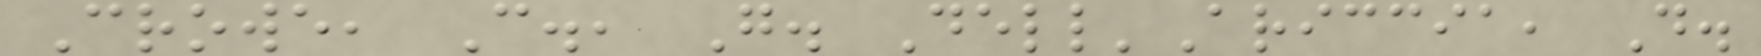Crowe, C., G. Dell'Ariccia, D.
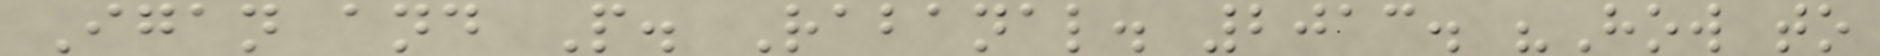Igan and P. Rabanal. 2013. "How to
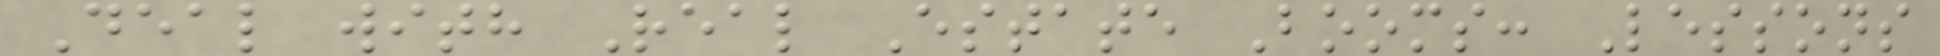Deal with Real Estate Booms: Lessons
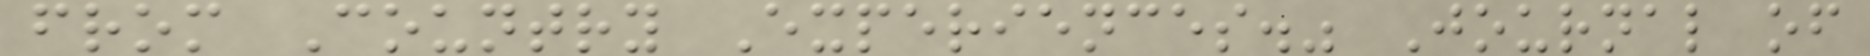from Country Experiences." Journal of
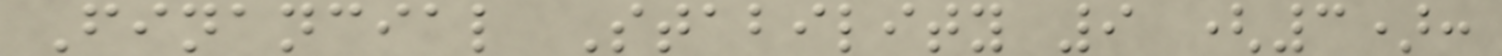Financial Stability 9 (3):
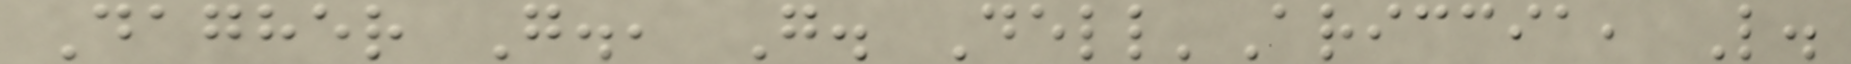Dagher G., G. Dell'Ariccia, L.
